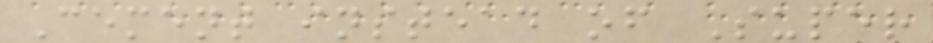Cement instead of Super
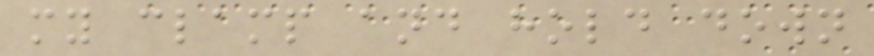my clamp and hold down
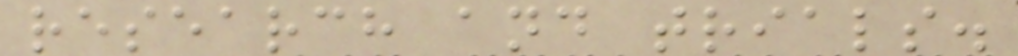research and trials.
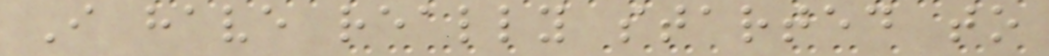I have really started to
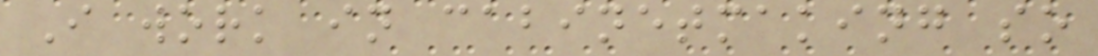I work in cabinetmaking so
